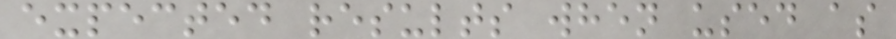expected results when used as
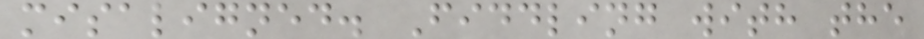misaligned. Fiddling with the
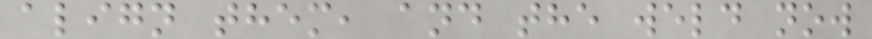align them, and the weld now
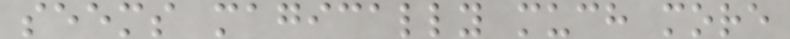seems magically much more
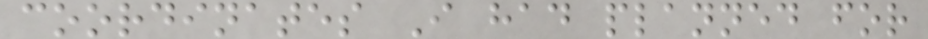coordinates I had planned for
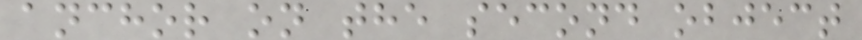anchor on the second object
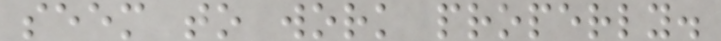seem to work properly.
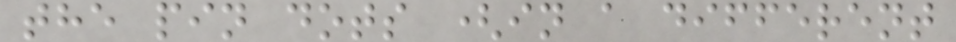the pin dots (in a different
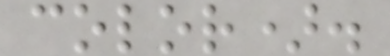color).
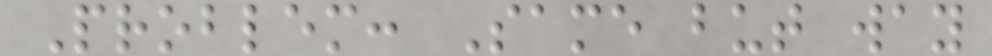Problem: Same but way
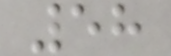58
